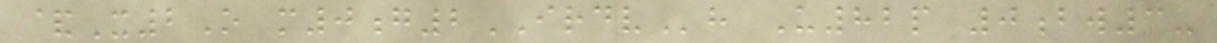&X2O m0g2IRDVh U82p 0bw3-
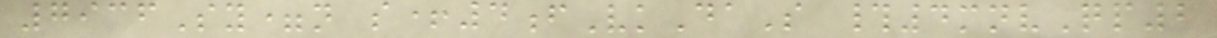7936Sy=n s+4fVkDaS #4mnvQp2
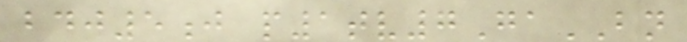bdj5j p1tv7GaBN
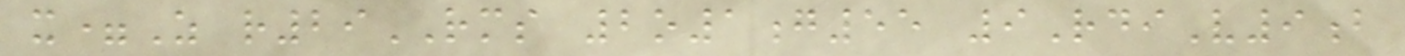x=Z r29RMS 2o1g55 9RdiV9b
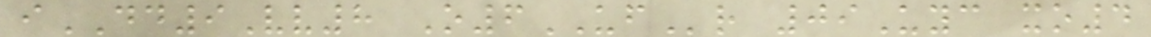iDD9Vv8 O6UFr 09Uyc xo4
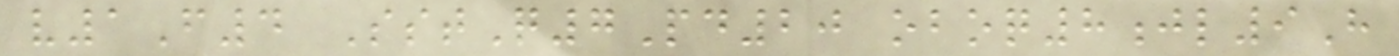v1F4 SstQ7Pd20 oboq8jl9H
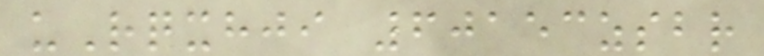uRqxhji 60153zsbr
